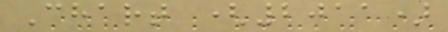Chart (2011)
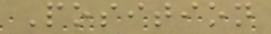Position
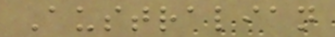Australian
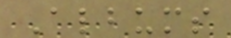Albums
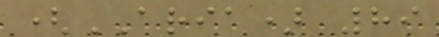(ARIA) 89
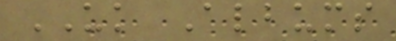UK Albums
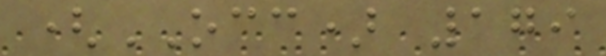(OCC) 179
